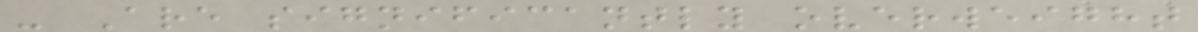- Are significantly overweight
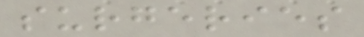surgeries
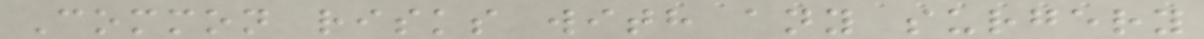Common risks with any surgery
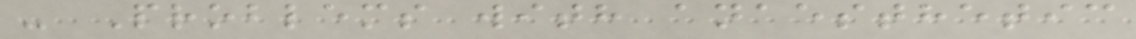- Problems with anaesthetic
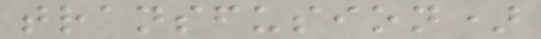transfusion)
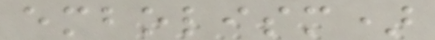embolism)
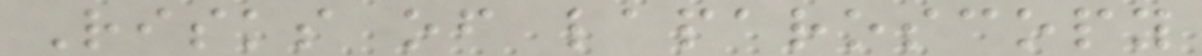Risks of laparoscopy
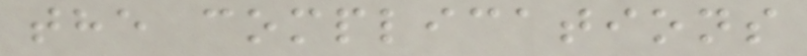the complications
